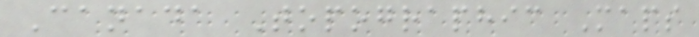Canada Topographic Maps
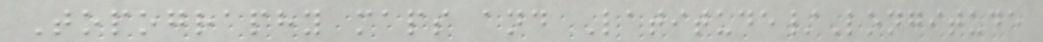Topography maps and Latitude/Longitude
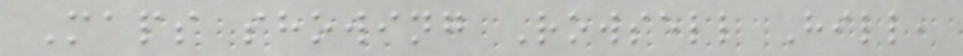Maps showing Rowsell Hill,
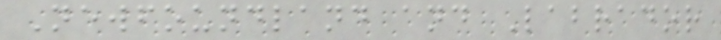Newfoundland and Labrador
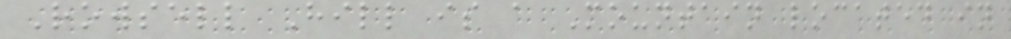Rowsell Hill is a Mountain located in
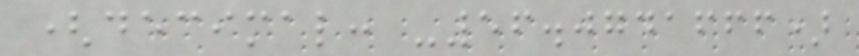(decimal: -56.0741666)
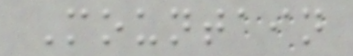Mountain
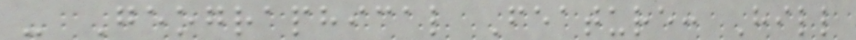- Geographical Feature: Hill
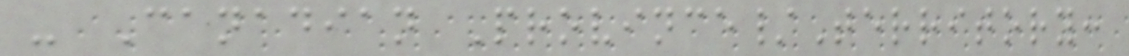- Canadian Province/Territory:
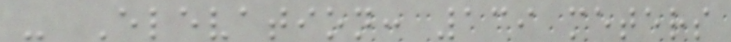- Elevation: 139 meters
